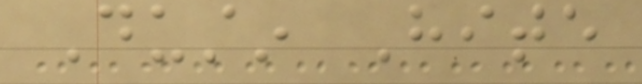Dustin Hite
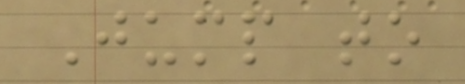Jump to
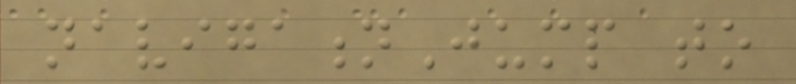navigationJump to
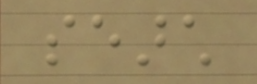search
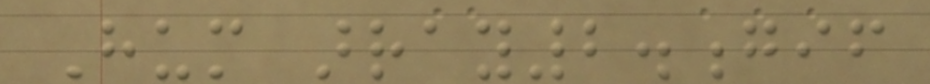Hum array2.gif
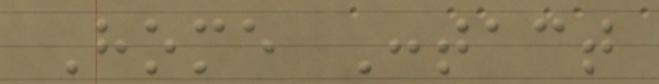Home Contact
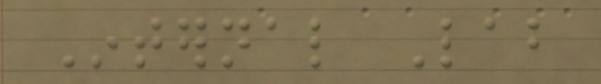Internal Lab
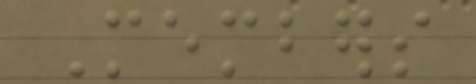Members
